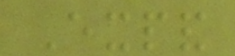Expand
